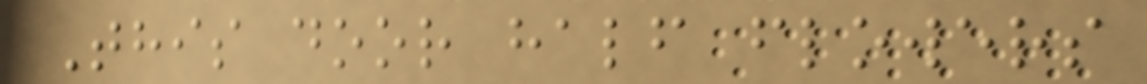This door half flowers
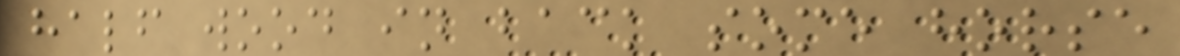half wood in back some horse
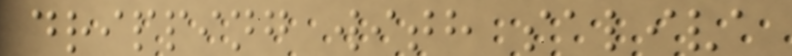dripping with saliva
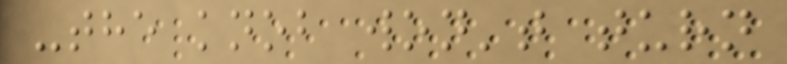-the knob won't turn
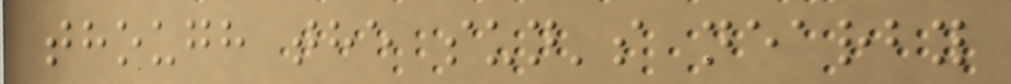though the sun's nearby
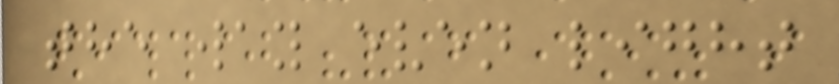the way even light
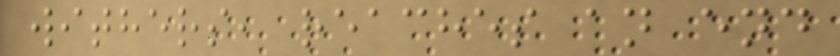withers, reaches an end
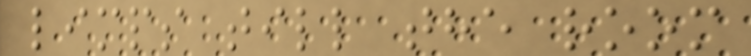limps till the room
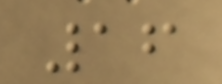16
